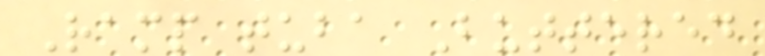Ramp tuba Buttered
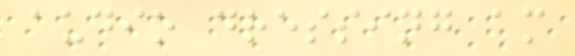audio dressing am
